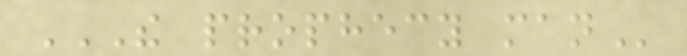THE PROPHECY MAN
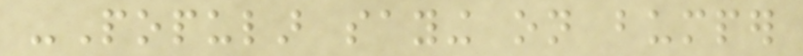-Popular saying on bumper
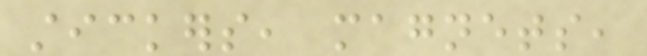stickers, magnets,
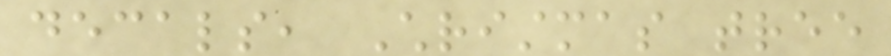decals, Christmas tree
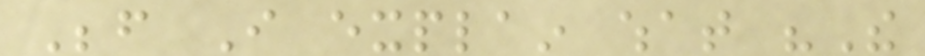Before I explain what "The
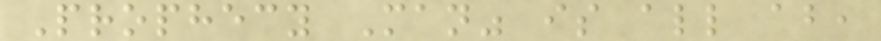Prophecy Man" is all about,
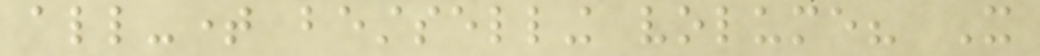all-time bestselling volume? It
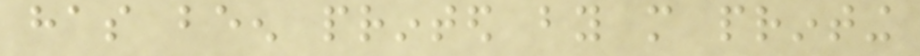has been printed by more printing
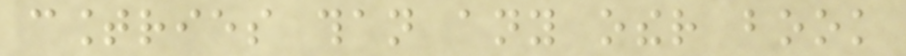countries than any other book
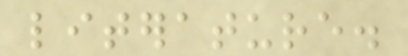literature.
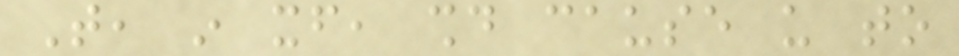That, in itself, should cause us to
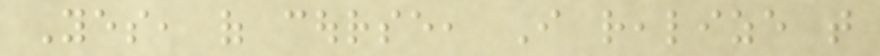Yes, of course, I realize that
